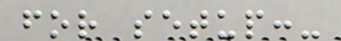for setup:-
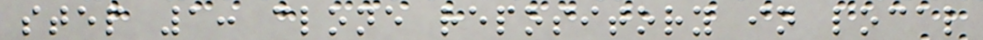step 1: clone repository in local
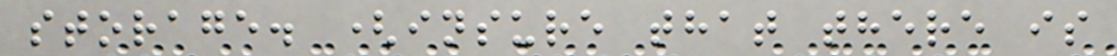storage. (insure that there is
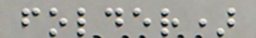folder)
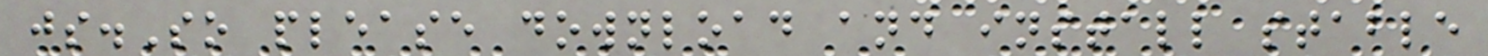js.So please download and install stable
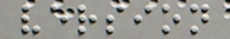version
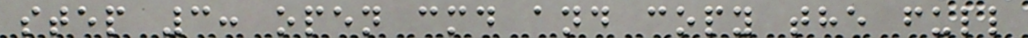step 3: open cmd and copy the full
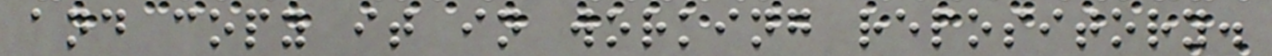and copy it in working repository.
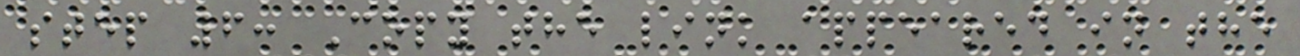step 6: Copy the link appeared in the
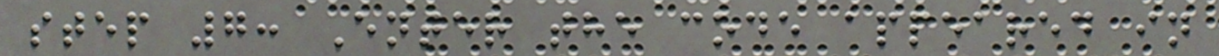step 7: Enter the code appeared in
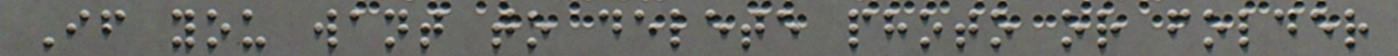If you want to delete photo or folder
